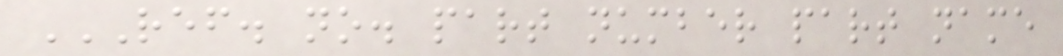REF. NO. PART NUMBER PART NAME
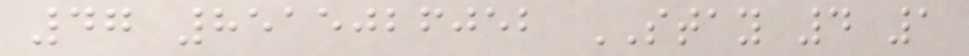47 8515026052 STAY 4 1
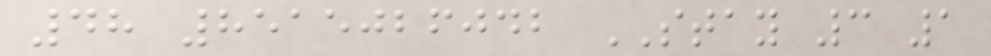48 8515026042 STAY 3 1
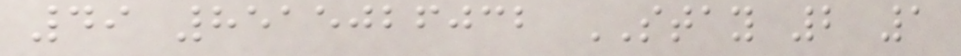49 8515026032 STAY 2 1
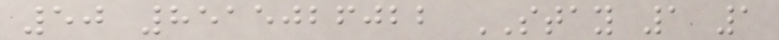50 8515026022 STAY 1 1
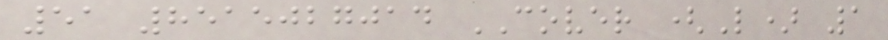51 8515027014 COVER (L) 1
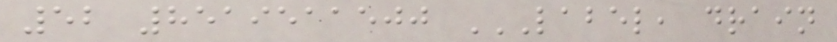52 8519511500 LABEL, DRAIN
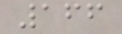166
